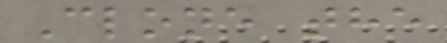Clone the
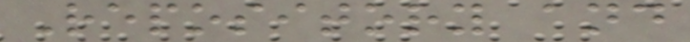Repository and
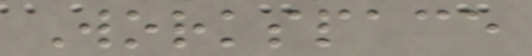Workspace
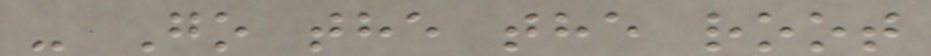- Go the the root
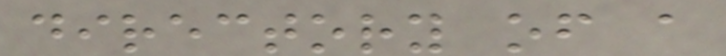directory of a
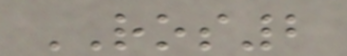ROS2
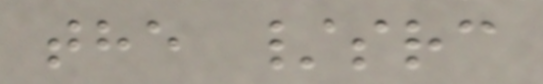the /src
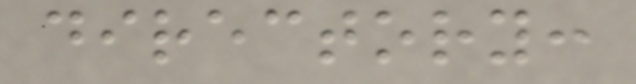directory:
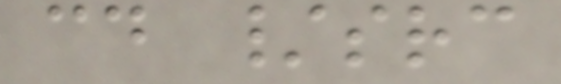cd /src
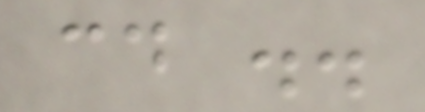cd ..
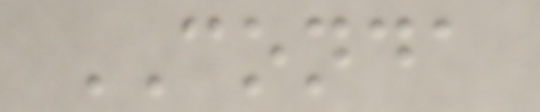CONDA
